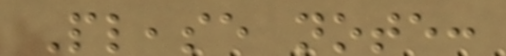Please note:
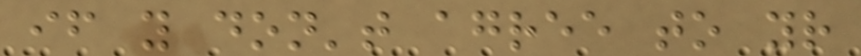if you don't agree to your
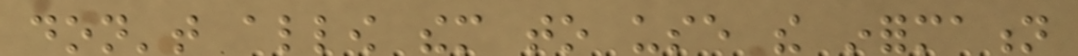don't allow them to use the information
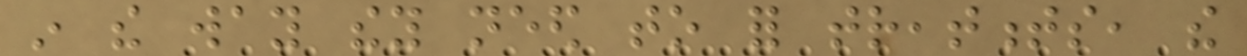in the way they need to for treatments, the
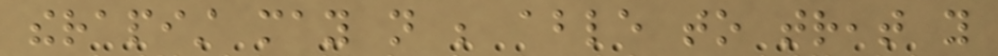therapist may not be able to treat you
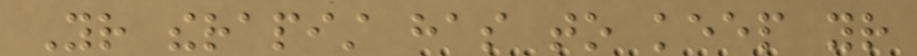Your therapist has to keep your
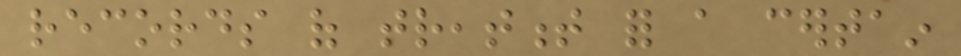records of treatment for a certain
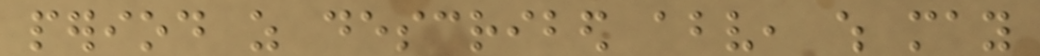period as described above, which may
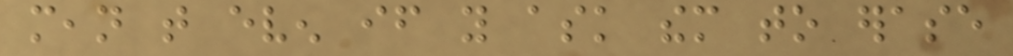mean that even if you ask them to erase
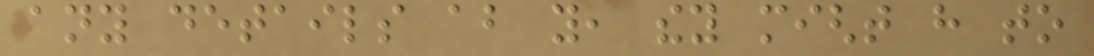any details about you, they might have to
